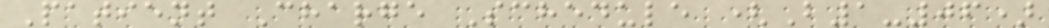Patient Charge Schedule (B1-06)
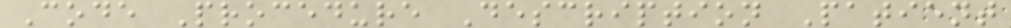Code Procedure Description Patient
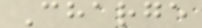Charge
